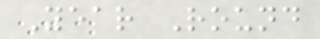Year Round
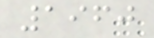1960
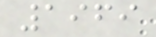1969
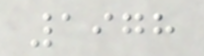1978
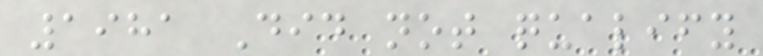1981 Did not qualify
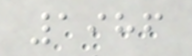1986
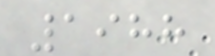1988
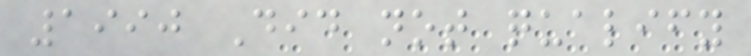1990 Did not qualify
